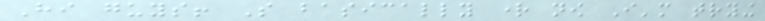Hi guys! So basically right now I'm trying
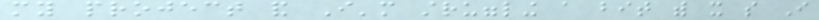my project and I'm struggling a bit with it so I
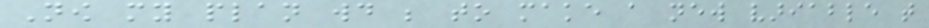Now my plan would be to make a new variable that
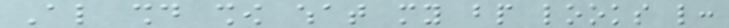Also should show what my bp looks like:
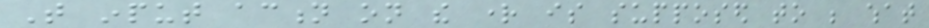That input action on the right is supposed to be what
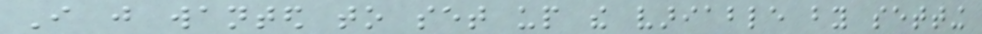I just wanted to set up the variable by setting
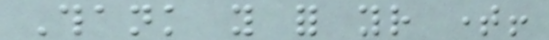Thank you for your time!
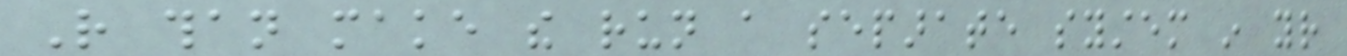Rather than make the run a separate system in your
